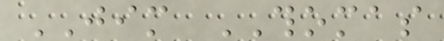JIM THOMAS
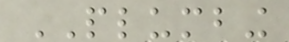PLUMBING
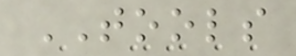TOOLS
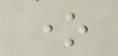one
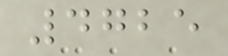4725
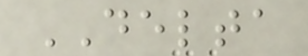DELTA
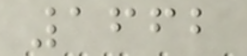1662
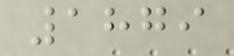1879
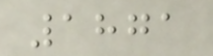1871
